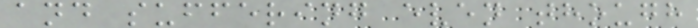and suffering even though
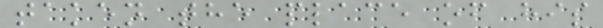taken the place of his
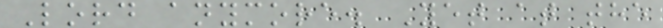Lord anymore. Yet at the
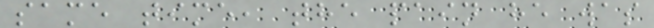same time, the pain he was
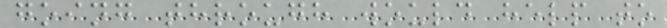going through would help to
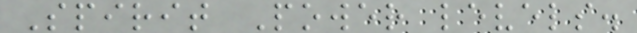Spirit Power levels.
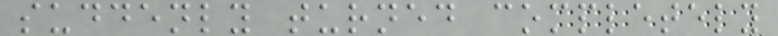suddenly turned completely
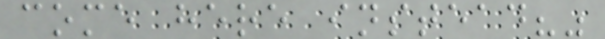come here instead?"
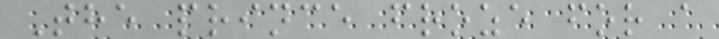The prince froze for a
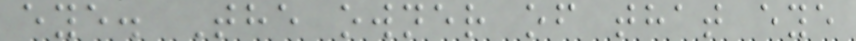eye. The owner of that eye
